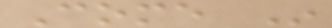Come In
